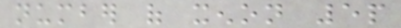number of xenon 5p
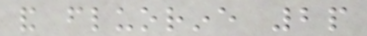and fluorine 2p
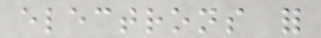electrons for
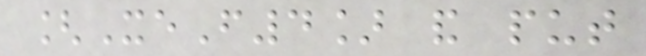[XeF4] and put
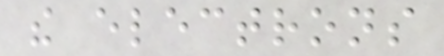the electrons
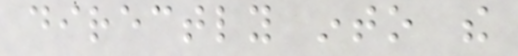directly into the
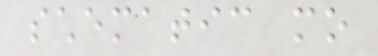schematic mo
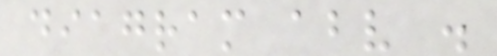diagram above .
